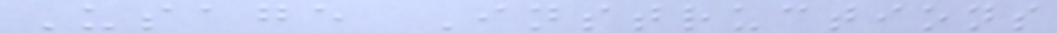Usage Instructions
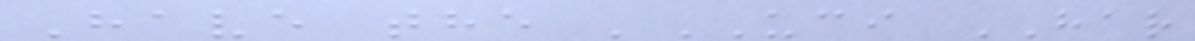Have the 'UCI HAR
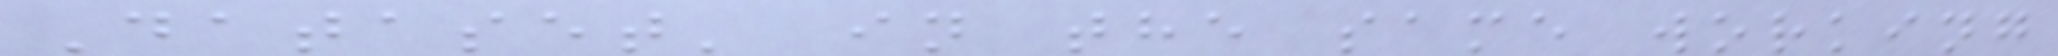Dataset' in the same working
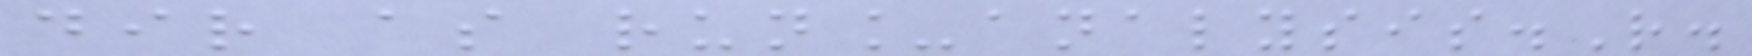dir as run_analysis.R.
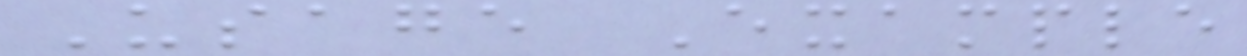Usage Example
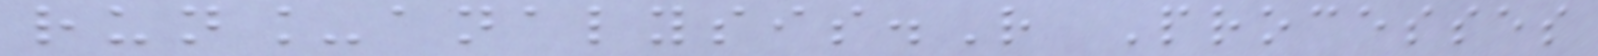run_analysis.R Processes
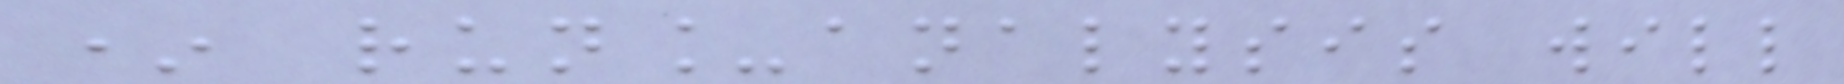* run_analysis will
